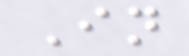In
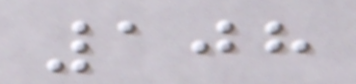108
